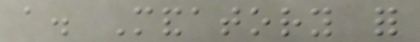a. Mandatory for
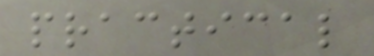practical
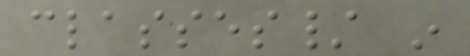classes/ in
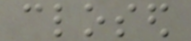closed
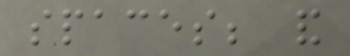spaces; and
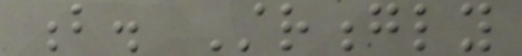b. Strongly
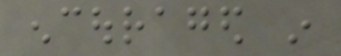encouraged in
